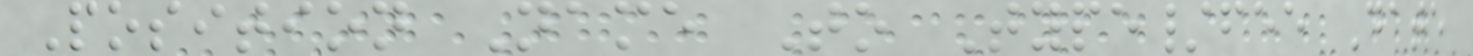Position Name To Type/fee Date
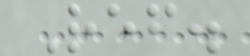Ref.
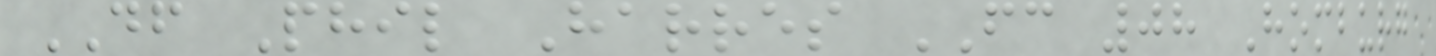DF Phil Harres FC 08 Homburg
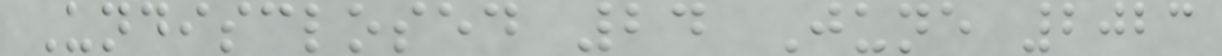Undisclosed 24 June 2023
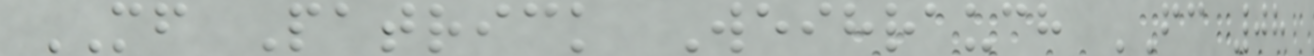MF Patrick Weihrauch FC 08
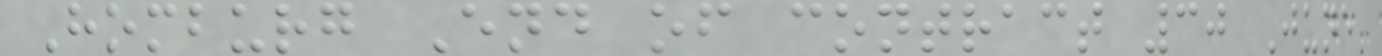Homburg End of contract 30 June
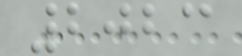2023
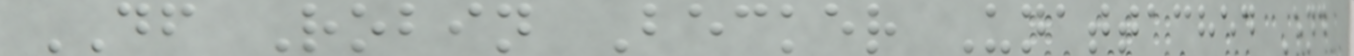DF Robin Becker Unattached End
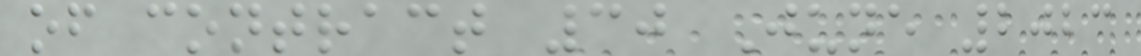of contract 30 June 2023
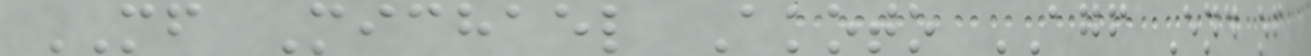MF Michael Akoto AGF End of
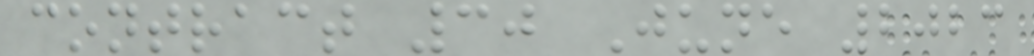contract 30 June 2023
